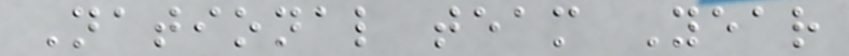National team Year
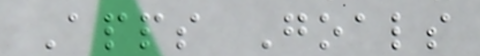Apps Goals
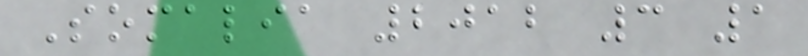Somalia 2012 3 1
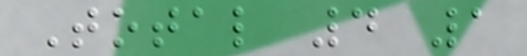Total 4 1
